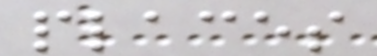places
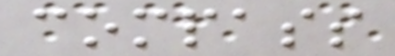compass
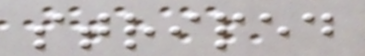striped
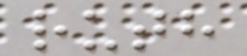ruth
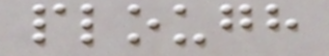plough
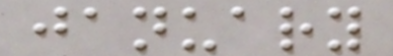january
